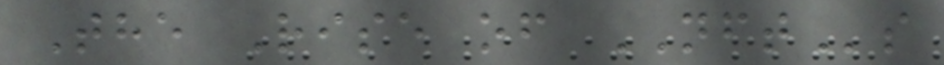The Rise of NFTs
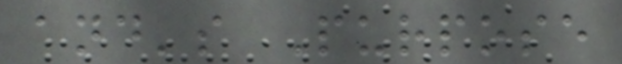and's Purpose
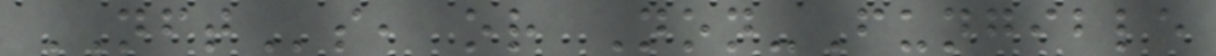NFTs, or Non-Fungible
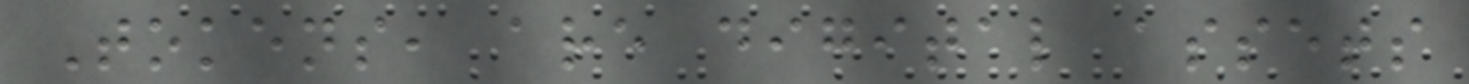Tokens, are digital assets
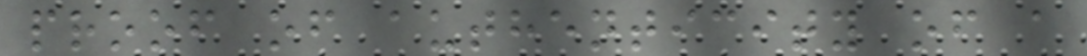proof of authenticity of a
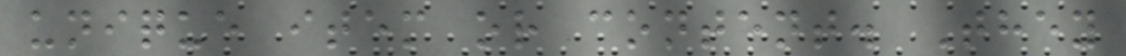unique item or content. They
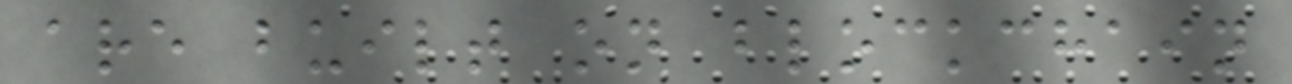are built on blockchain
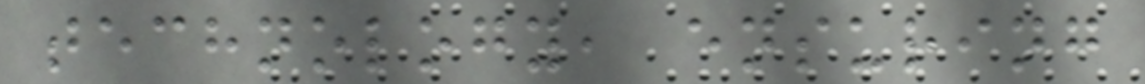technology, ensuring
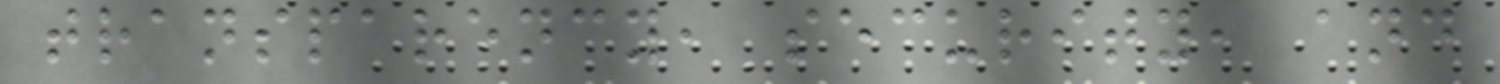transparency, security, and
